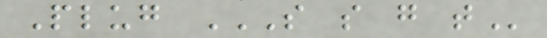Plug S S G T
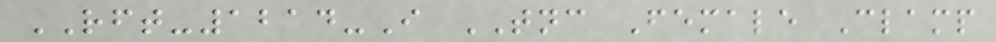RFT-1214-I TNC Female Clamp
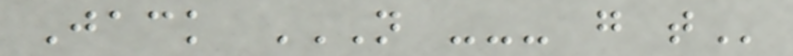Jack N --- G T
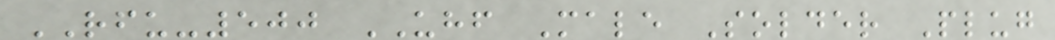RFU-500 UHF Male Solder Plug
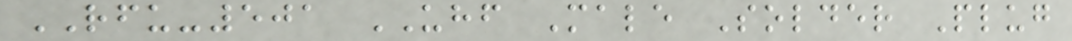RFU-501 UHF Male Solder Plug
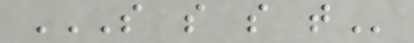S S S T
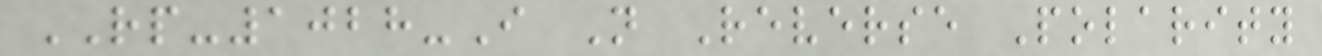RP-1028-I N Reverse Polarity
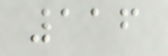116
